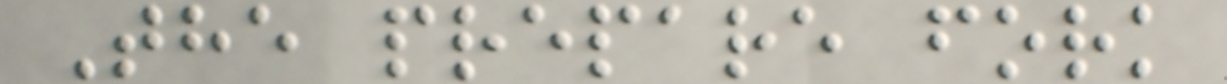The prepare fork
